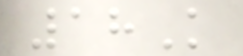18K
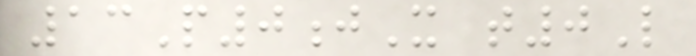13P0jX t0L
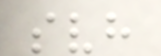svh
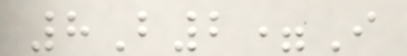8B2=I
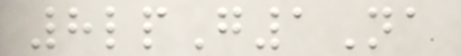8lpG1Na
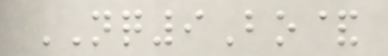NQ9Bo&
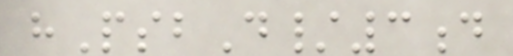hPsbD/3d
